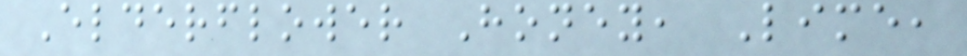Elderflower Honey, Lime,
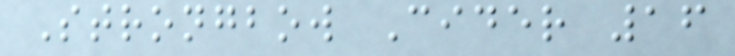Strongbow Cider 16
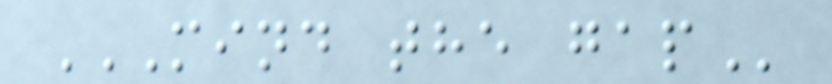MIND THE GAP
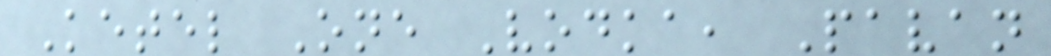Ketel One Vodka, Pavan
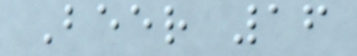Beer 16
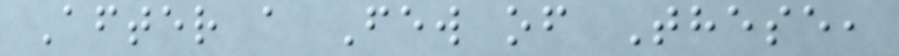After a Few of These,
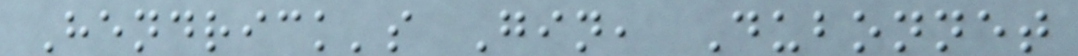Hendrick's Gin, Dubonnet
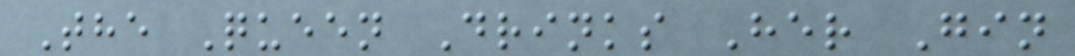The Queen Drinks Her Gin
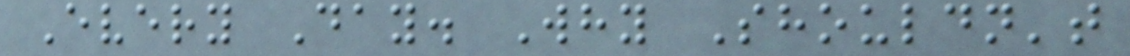Every Day. Why Shouldn't
